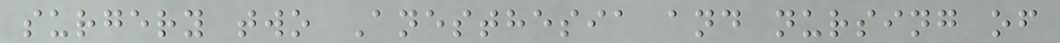surgery two Anesthesia and nursing of
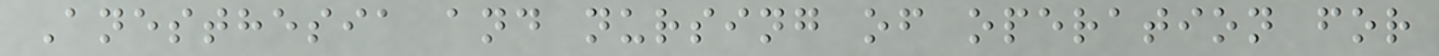Anesthesia and nursing of operation for
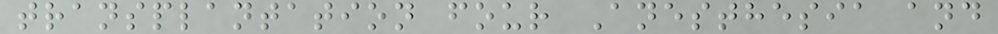transplantation four Anesthesia and
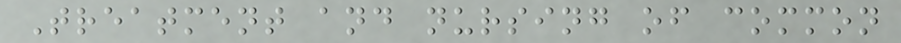Treatment and nursing of common
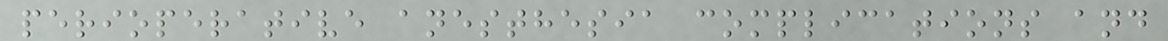perioperative anesthesia complications and
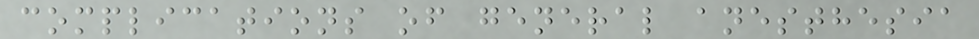complications of general anesthesia
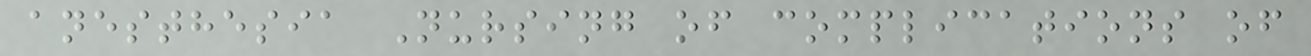anesthesia Nursing of complications of
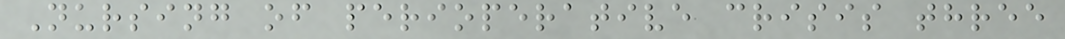Nursing of perioperative crisis three
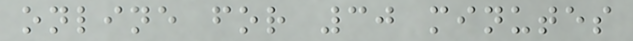online for 30 minutes
